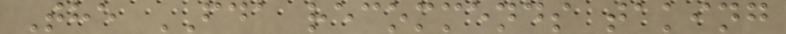The FDA recommends taking
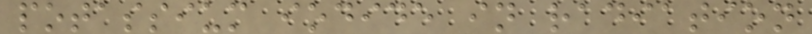potassium iodide in radiation
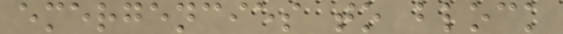emergencies to block
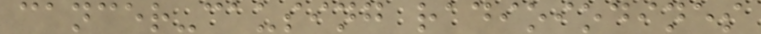cancer-causing radioiodines
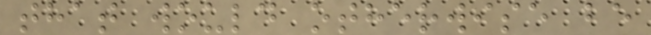that would otherwise be
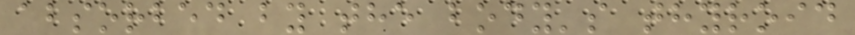absorbed by the body's thyroid
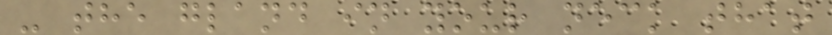- the gland in your neck that
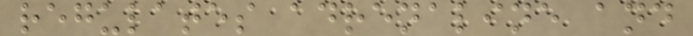regulates adrenaline and
